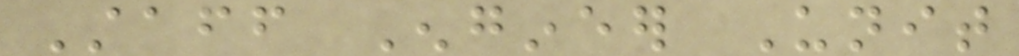Staff Engineer Unit
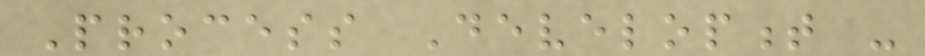Process Development -
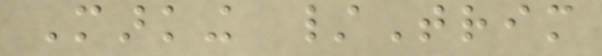Marking /Trim
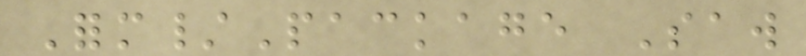Form/Package Saw
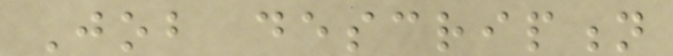Job description
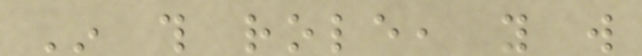In this role, you will
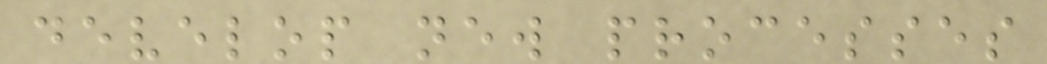develop new processes
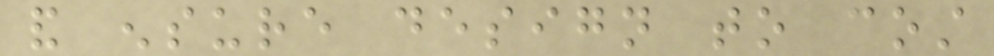and ensure design to cost
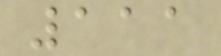111
